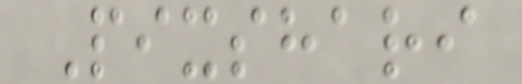Pixshari
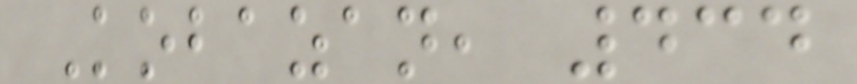Kobazan, 434
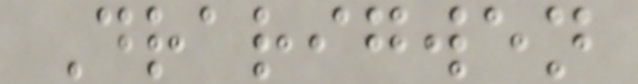Drarigwen
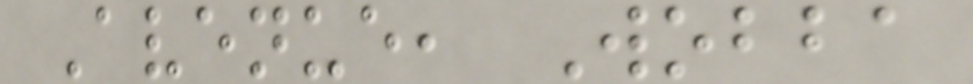Avenue, Wobba
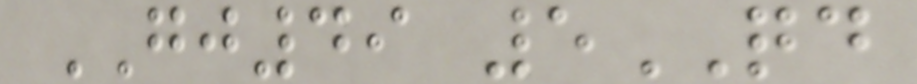GJ49 5QD
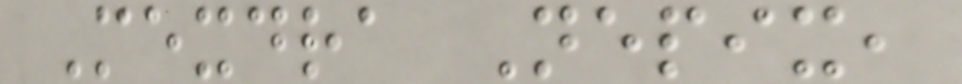Mexdra Nepix,
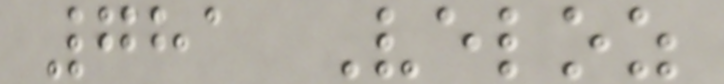781 Veloz
